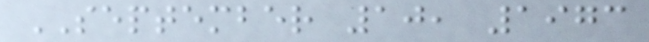SEPTEMBER 10, 1973
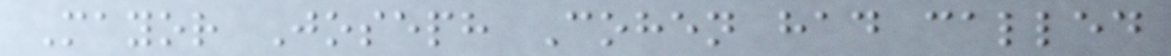Mayor Joseph Cohen had called
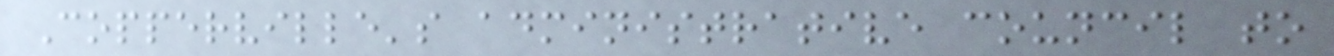Copperville's administrative council to
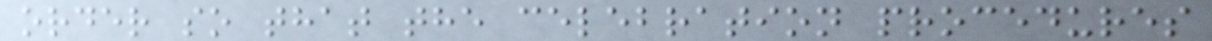order so that the celebration procedures
